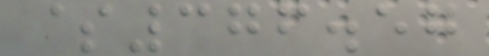$376.57
